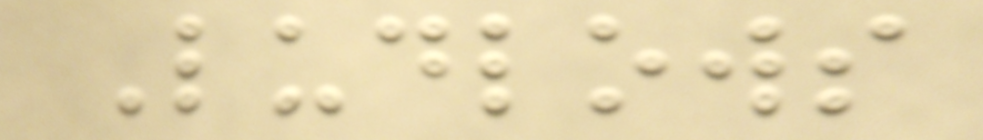Ludlows
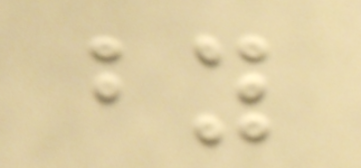by
